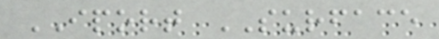IPORT SURFACE
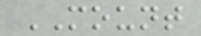MOUNT
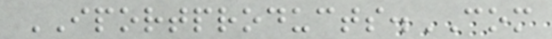IPORTPRODUCTS.COM
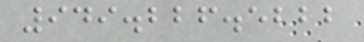949.226.5222
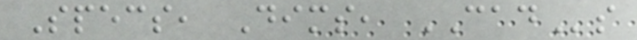Specs, Dims, CADs
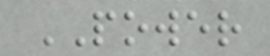POWER
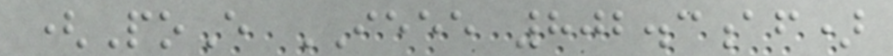(PoE IEEE 802.3af)
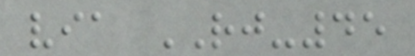via RJ-45
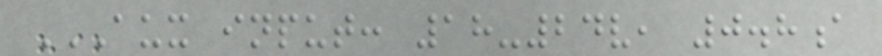AUX INPUT: 18-24V, 0.8A
